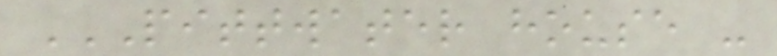PITTWATER HOUSE -
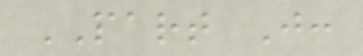PART J:
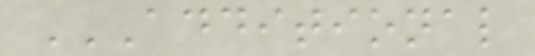ADDITIONAL
